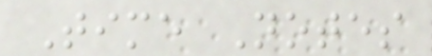Time Notes
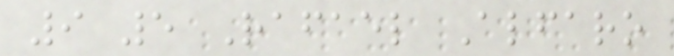9 5 Rafael Alfaro
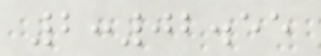2:02.55
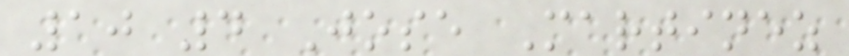10 4 Jose Martinez
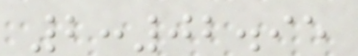2:02.95
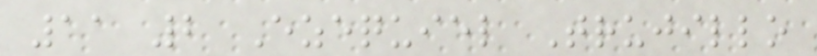11 2 Ezequiel Trujillo
